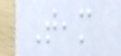Team
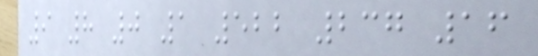9 8 0 1 522 237 16
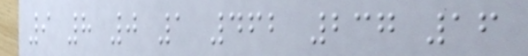9 8 0 1 462 237 16
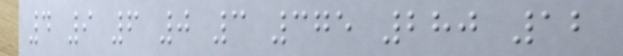4 9 6 0 3 375 280 12
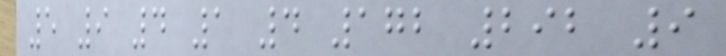5 9 4 1 4 172 292 9
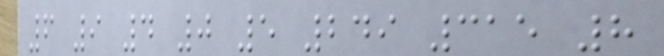6 9 4 0 5 249 315 8
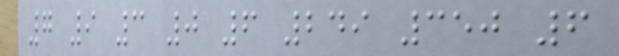7 9 3 0 6 249 350 6
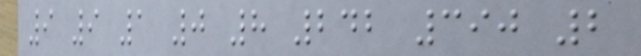9 9 1 0 8 242 390 2
